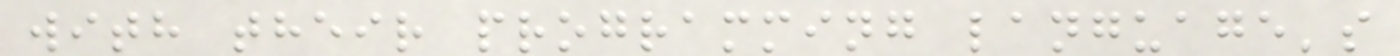with their programming language's
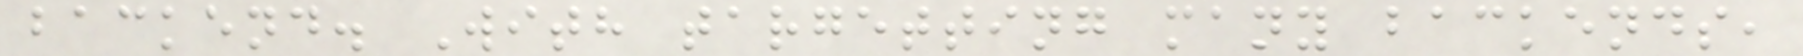backend. With targetting many backends,
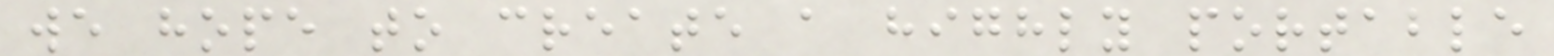we hope to create a highly portable
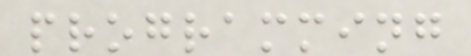programming
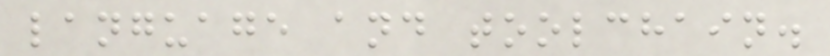language and toolchain.
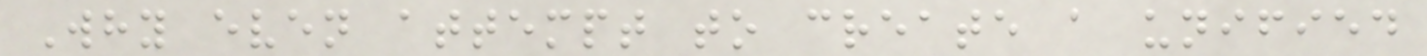Why even attempt to create a unified
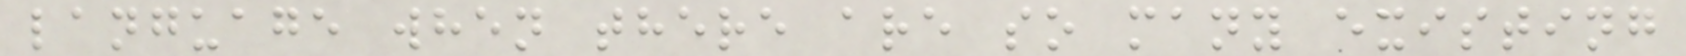language when there are so many existing
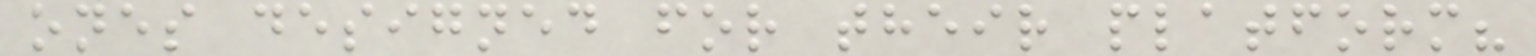ones designed for their platform?
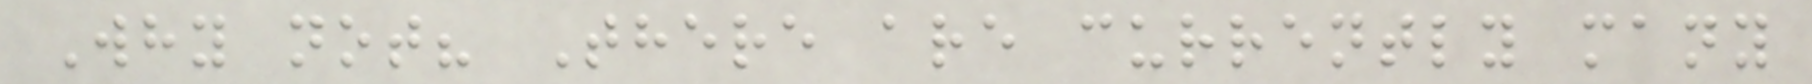Why not? There are currently many
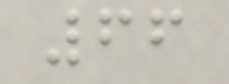66
